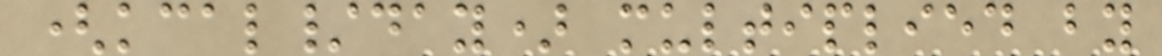(kcal/day) multiplied by
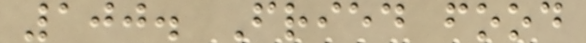100. Fried food
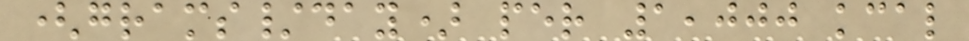(grams/day) per 1,000 kcal
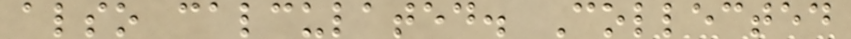also calculated. Collected
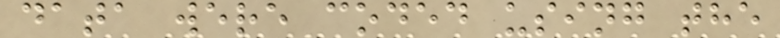data were coded using the
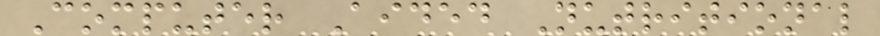Computer Aided Nutritional
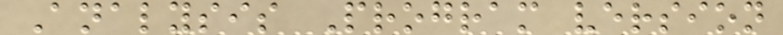Analysis Program version
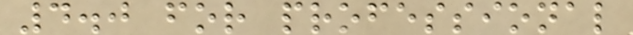4.0 for professional
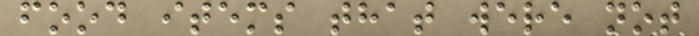food items that were not
